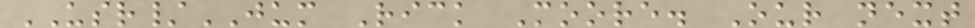USR/JUM Rick Moore. Our next
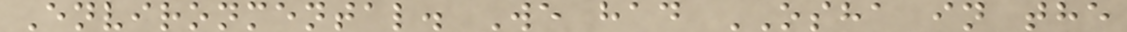Environmental. We had OSHA in the
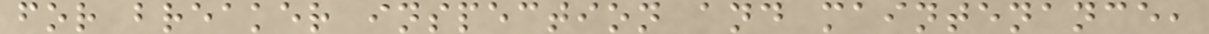for breaker inspection and maintenance,
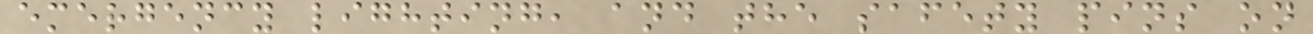emergency lighting, and the safety pins on
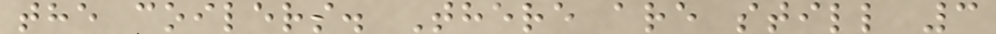the coilers. There are still 3
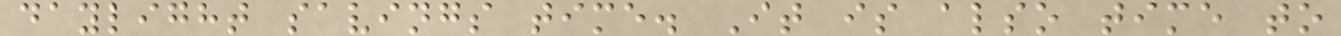daylight savings time. It is also time to
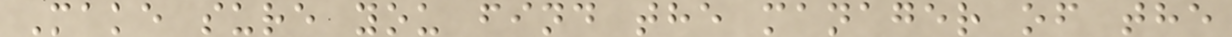Make sure you find the manager of the
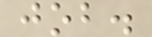job.
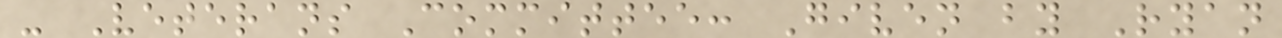- Veterans Committee: Given by Ryan
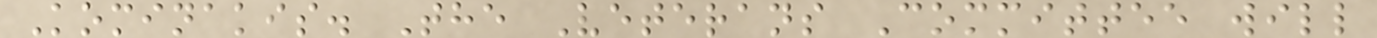Kominakis. The Veterans Committee will
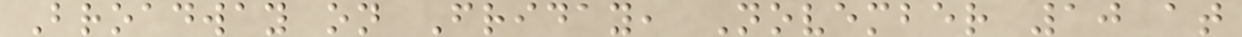Broadway on Friday, November 10 at
